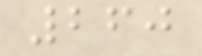260
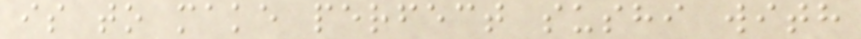is to make perfect sushi with
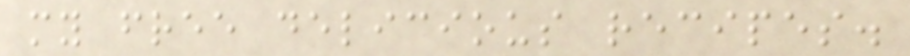my free delicious recipes.
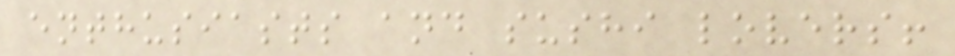enthusiasts and sushi lovers!
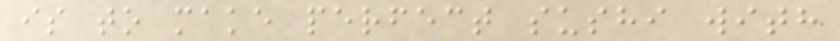is to make perfect sushi with
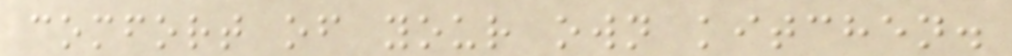comfort of your own kitchen.
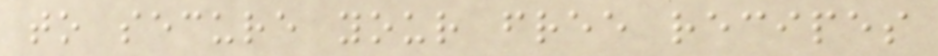to secure your free recipes
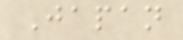Japan
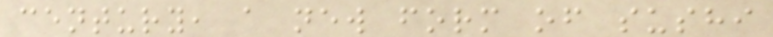century, a new form of sushi
